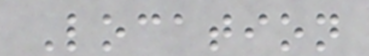Location
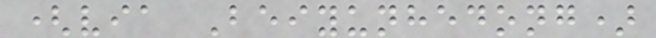(via Beiyunhedong)
